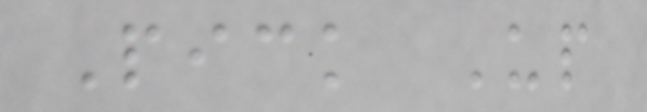Pick Up
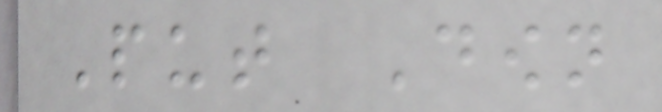Put Down
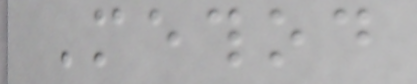Method
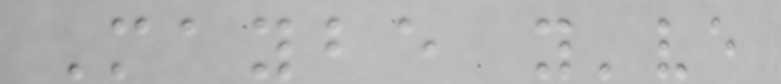Maybe you've
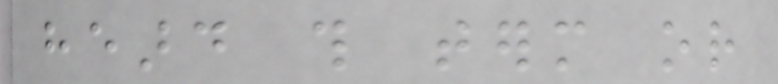heard this term or
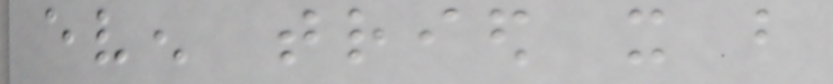even tried it but
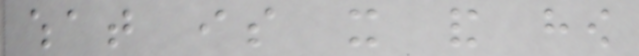what is it and how
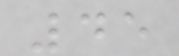45
